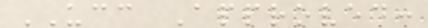UCC Approved:
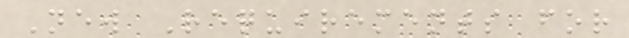New Requirements for
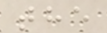the
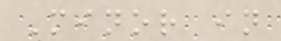Minor in
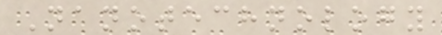Nanotechnology
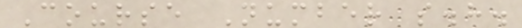Course Number s.h.
